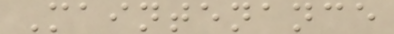Maintenance
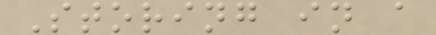Storing in a
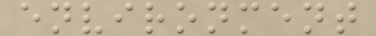environment
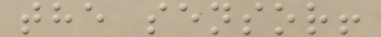the sensor!
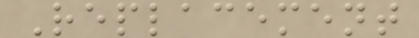Replacement
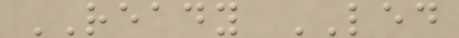READY LED
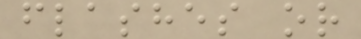flashes or
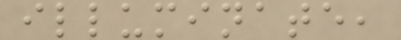illuminate,
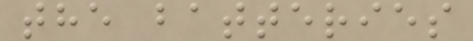the batteries
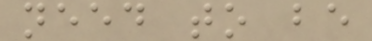need to be
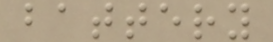battery
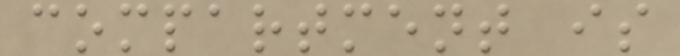compartment is
